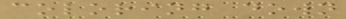coloring down
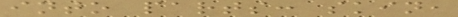into parts: skin,
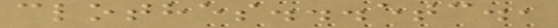clothes...etc.,
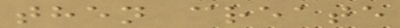then create
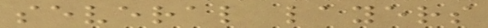several layers
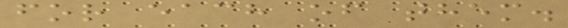for each of them.
